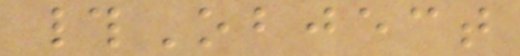#Object
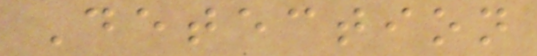Detection
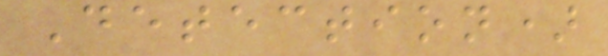Detection)
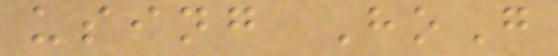using HoG
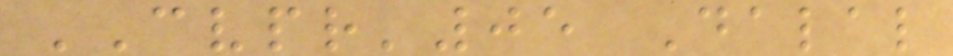CVPR'05 Dalal
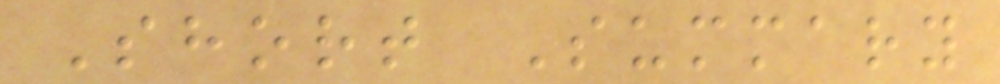Short Summary
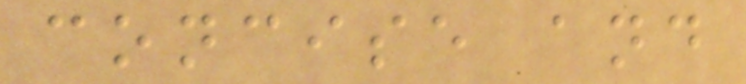concise and
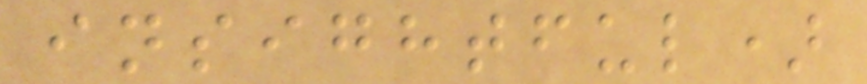insightful)
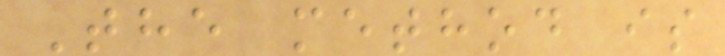The method is
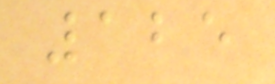125
